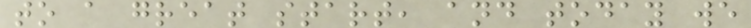to a great start, and today we
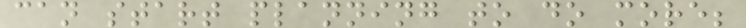can start planning to do more;
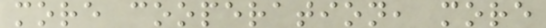more cooperation, more
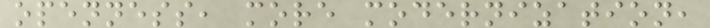openness, more modernization,
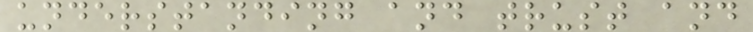understanding and trust and
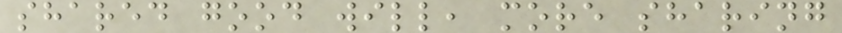shared good will, more sharing
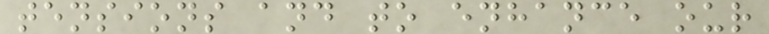tensions and to enhance our
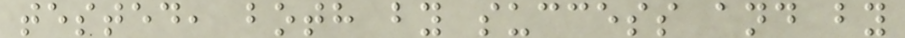tested, both by success and by
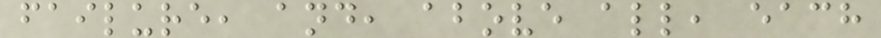failure, and, above all, each
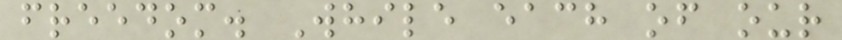freedom. While each of our
